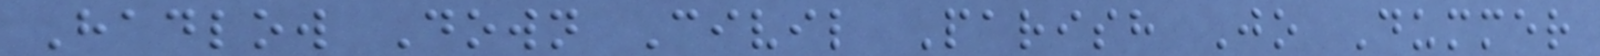Hadlow Down Civil Parish Jo Dummer
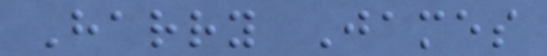Harry James
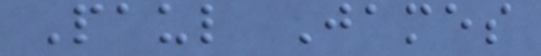Paul James
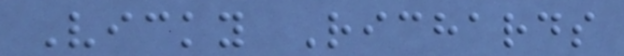Vicky Richards
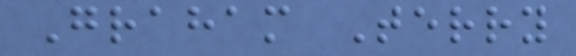Graham Terry
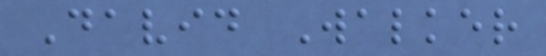David Walker
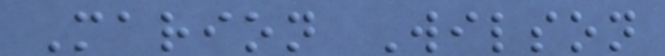Marion Wilson
